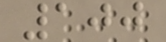100
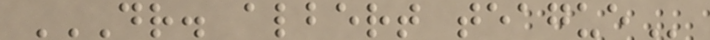DR. ALBERT TEAGUE
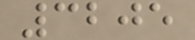3205
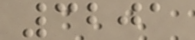3201
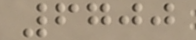6700
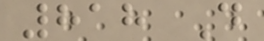818 D
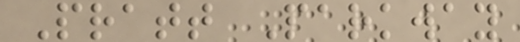Pratt Parkway
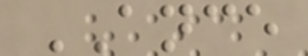ANCE
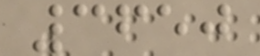3650
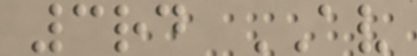3rd AV
